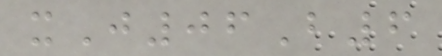xJ06B6
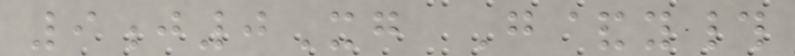9j0Xg G&y#
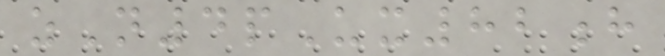zN4pUx82h
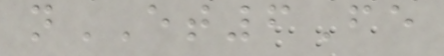nET6Fe
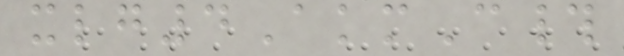xlg4AkmC#
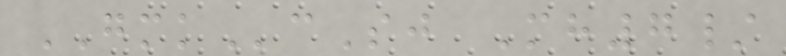GMKcSj Mh7/
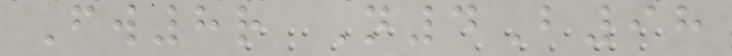Fw8r N4B98
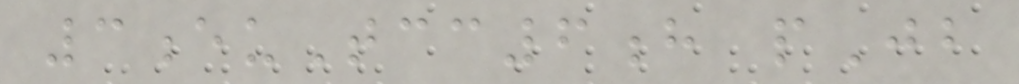3euTcc6h pJb
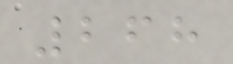268
